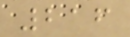216
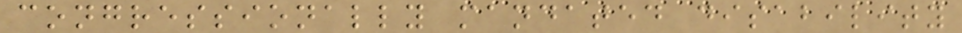congressionally mandated disability
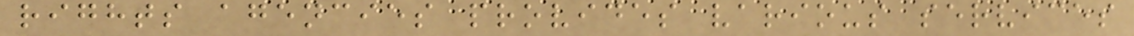rights agencies provides various services
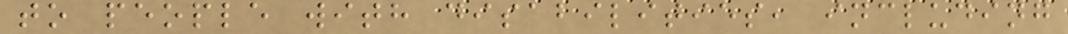to people with disabilities, including
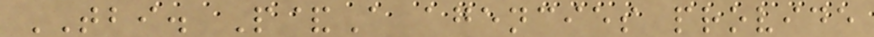TBI. P&A agencies provide
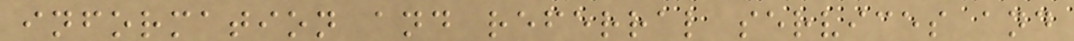information and referral services and
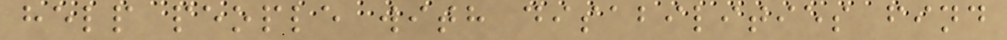help people with disabilities find
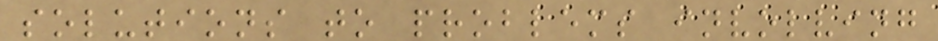solutions to problems involving
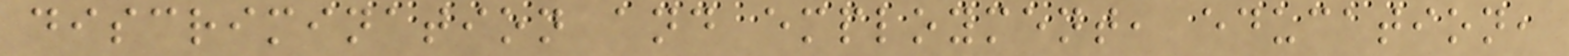discrimination and employment, education,
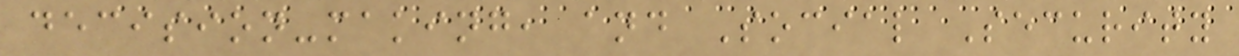decision-making, and Social Security
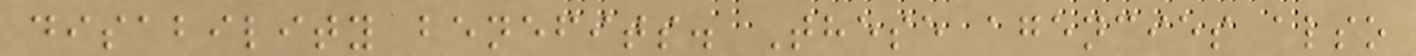disability benefits. These agencies also
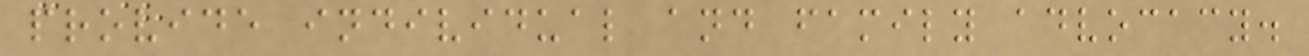provide individual and family advocacy.
